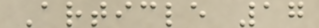Article 17
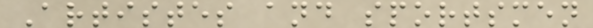Artistes and sportsmen
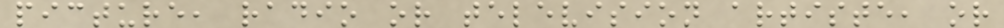picture, radio or television artiste, or
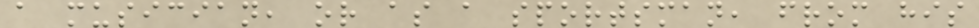a musician, or as a sportsman, from his
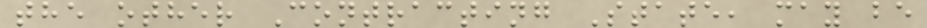the other Contracting State, may be
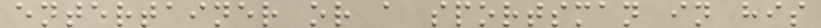entertainer or a sportsman in his
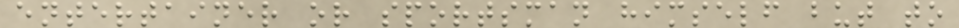entertainer or sportsman himself but to
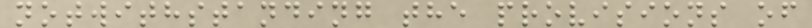notwithstanding the provisions of
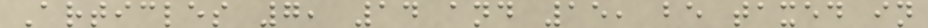Articles 7, 14 and 15, be taxed in
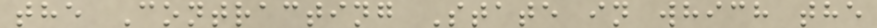the Contracting State in which the
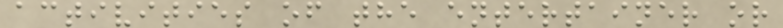activities of the entertainer or
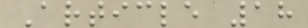Article 18
